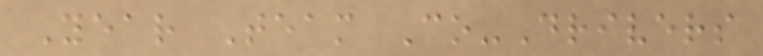Year Team Co-Drivers
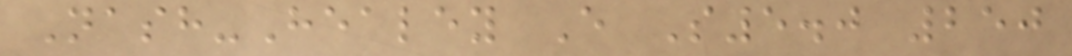Nash-Healey E S5.0 250
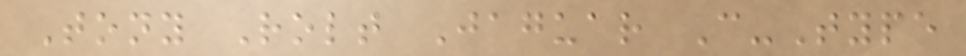Tony Rolt Jaguar C-Type
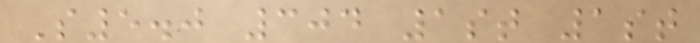S5.0 304 1st 1st
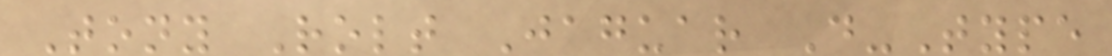Tony Rolt Jaguar D-Type
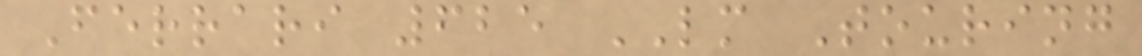Ferrari 625 LM Touring
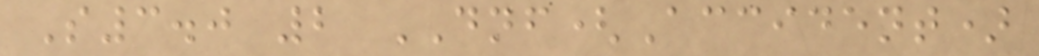S3.0 2 DNF(Accident)
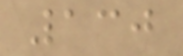130
